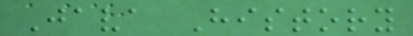Java History
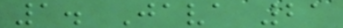1. Java 21
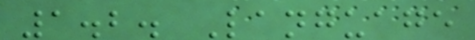1.2. Language
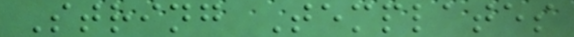String Templates
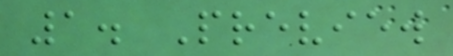1. Preview
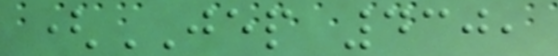(JEP 430,
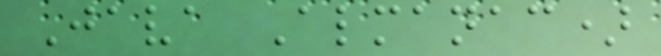Java Almanac)
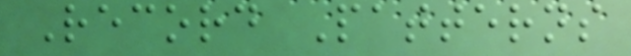Record Patterns
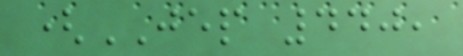(JEP 440,
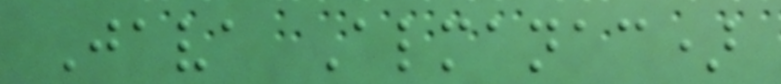Java Almanac)
